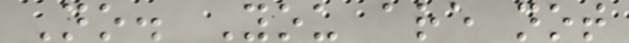No. You are not
